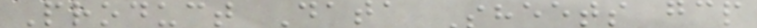Product Data Sheets gcp
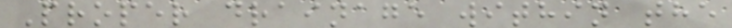Proper drainage within the
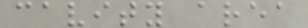cavity area
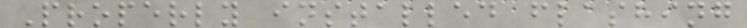Properly installed flashing
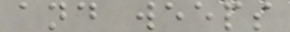and weeps
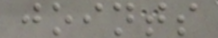joints
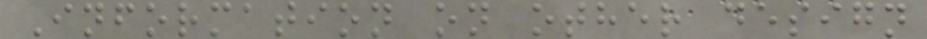Information on other design
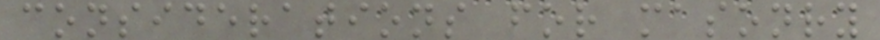considerations for masonry
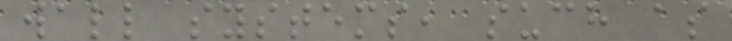wall systems, such as
